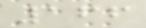166
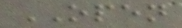OPEN
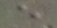e
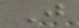J
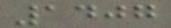1407
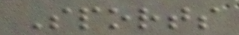Sports
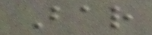Bar
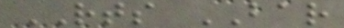RTS BAR
